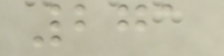271
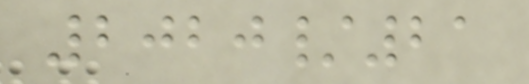2020/21
